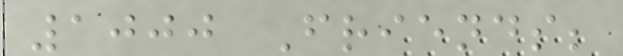1000 Friends;
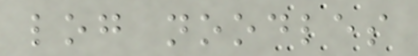log noodles
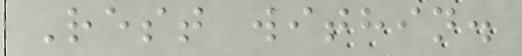Rest within.
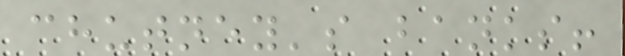chutney's banks!
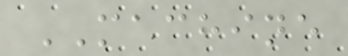MACHINE
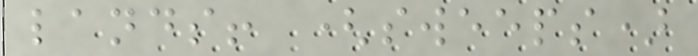lands! (sweeps)
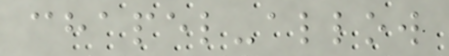chapel-allow
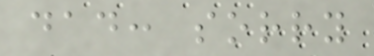dad: sorry
